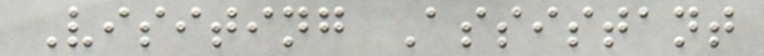Visiting Assistant
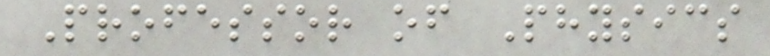Professor of Physics
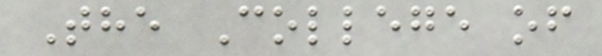The College of
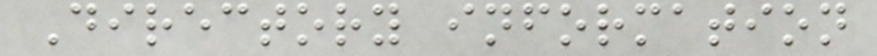Directory information
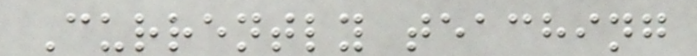Currently teaching
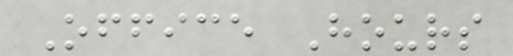Office Hours
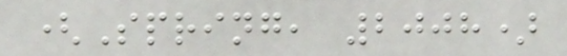(Spring, 2008)
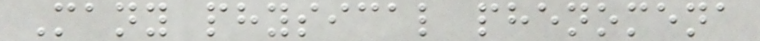Many physical phenomena
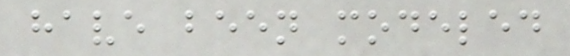have been modeled
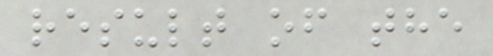result of the
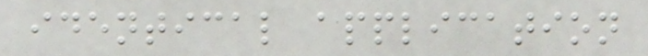identical application
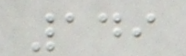149
